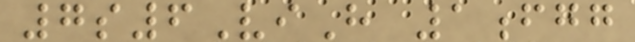7s6ViH 1fgg
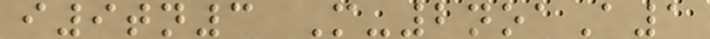i9tn3 M-2noaA1
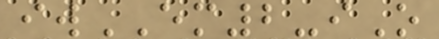iwEM2-iO
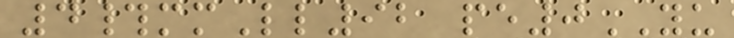4#mmLl92 pe0YU
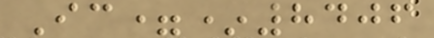Ic=*8406
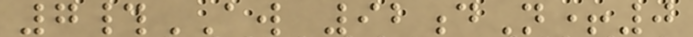7#AW 92dN+0
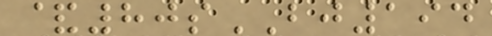&80sBJ194
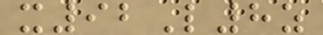x92L8z
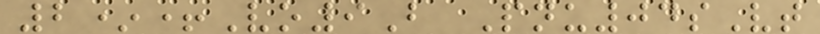2*+Vo9B Pnu04sVt
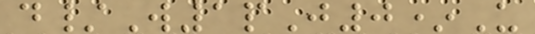d/W1pJ0*U
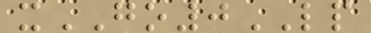xGO0LP
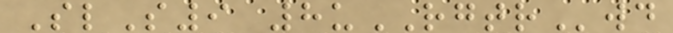SlS9 8uRGTRwd
